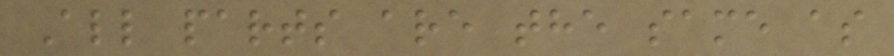All parts are the same as
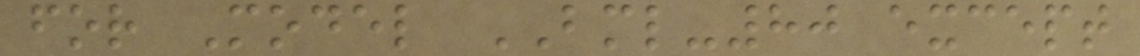for Model BML-80 except
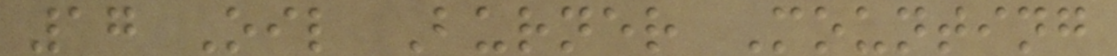17 Oil Burner Mounting
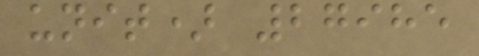unit) 27985
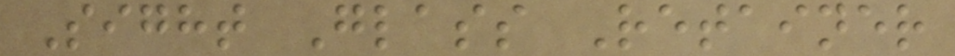Sight Glass Retainer
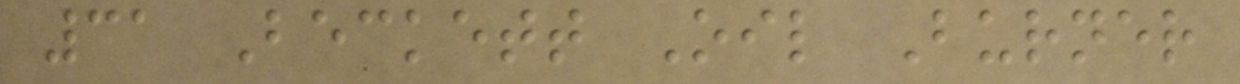31 Beckett Oil Burner
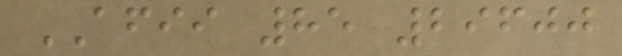AFII 85 29600
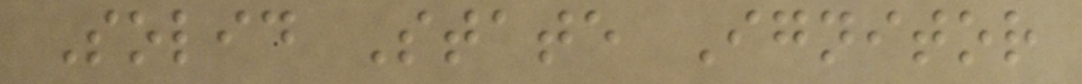Solid State Ignitor
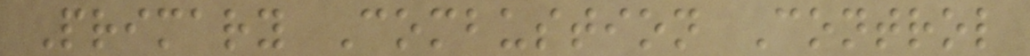Primary Combustion Control
